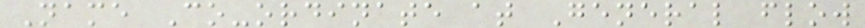Name Co-ordinate at General flow
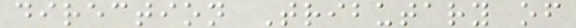direction Tributary of
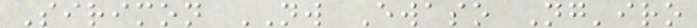Sirimon NW Ewaso Ng'iro
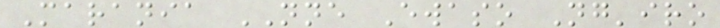Marania NNE Ewaso Ng'iro
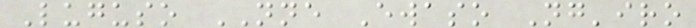Luguso NNE Ewaso Ng'iro
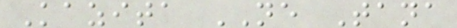Kazita NE Tana
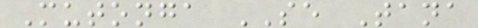Mutonga SE Tana
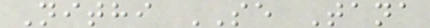Nithi SE Tana
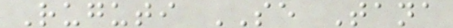Ruguti SE Tana
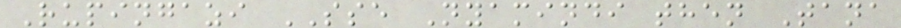Rupingazi SSE Nyamindi then Tana
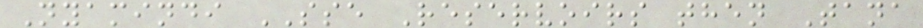Nyamindi SSE Reservoirs then Tana
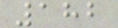182
